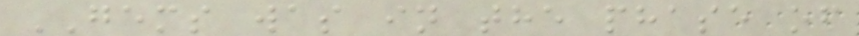GEMS was in the phase of
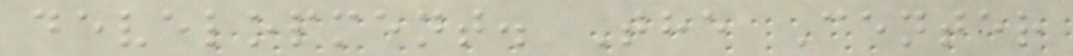development. The Center
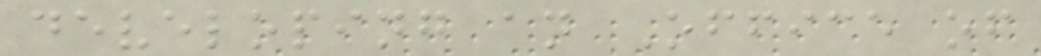developing an Office of
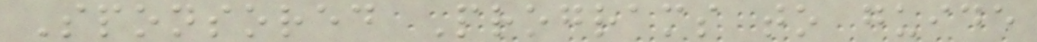Sponsored Programs to guide
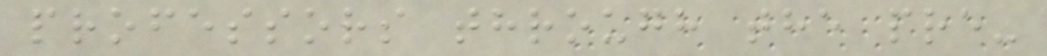professors through the pre-
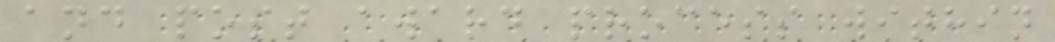and post award process within
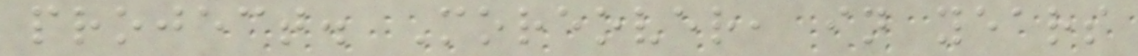project. Moreover, in years
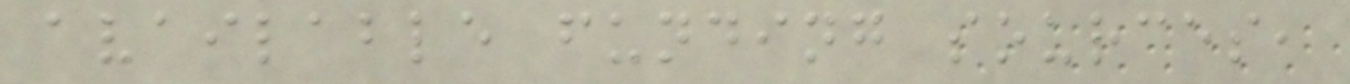available funding sources,
